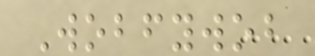Wobfywob
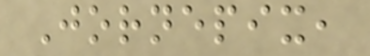Jornepix,
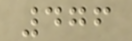476
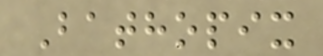Bathopix
